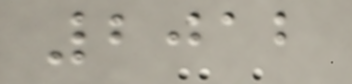2012
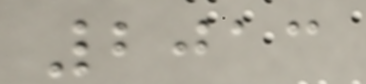2013
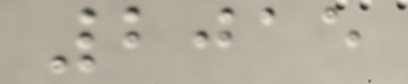2015
